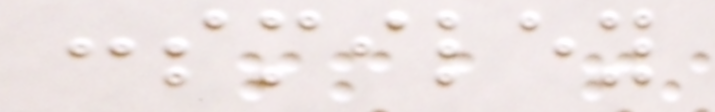:smiley
